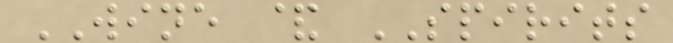WINE & SPIRITS
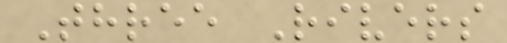Three Rivers
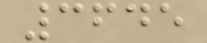3645
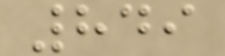849
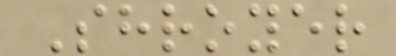Shroyer
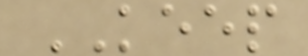KEEP
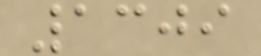1309
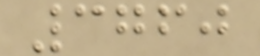3760
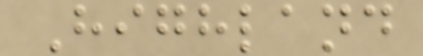Highland
